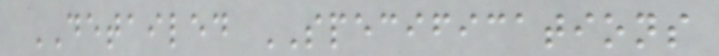DETAILED SPECIFICATIONS
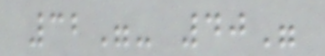32"- 40"
